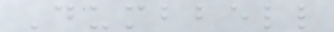Dumbbell
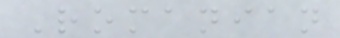Romanian
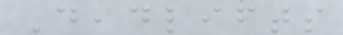Deadlifts
